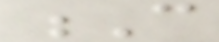C
